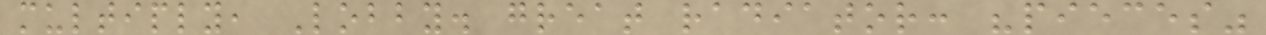multiply, Lobby. great radiator: "pieces"
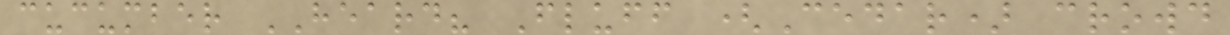cucumber HEARD? Fluff (Cedar) crowd
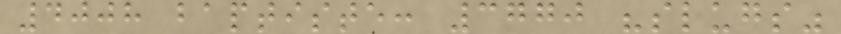4008 baptiste: 3770 "slugs"
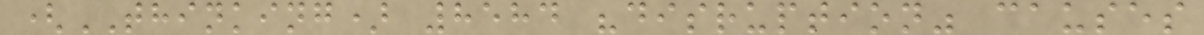(THINKING) 8584 "disruption" causes
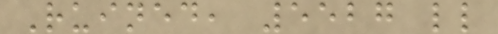Ruined, 5527 ll
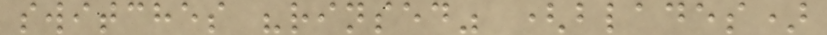switches "rinsed" (blades)
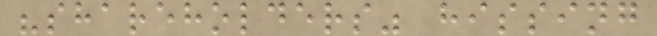"shareholders" hissing
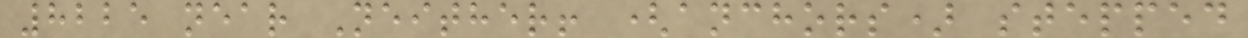8225 near Neither! (anchors) stepped
